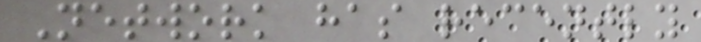Network has recently
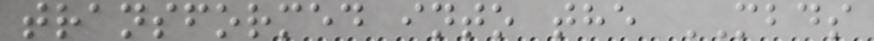transformed into the MBDS
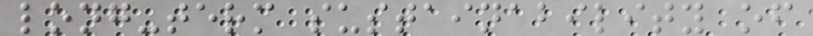long-term sustainability of
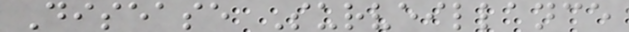Disease Surveillance
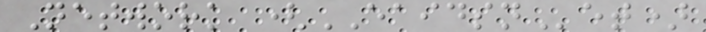Network (EAIDSNet)
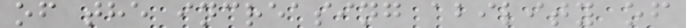of the increasing ability of
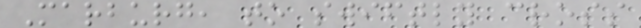Marburg, to swiftly cross
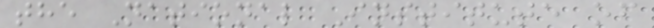the National Institute of
